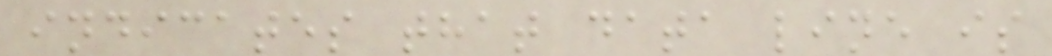indicates that data line is
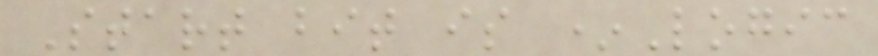Start bit is *Logic
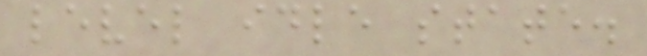level idle state.
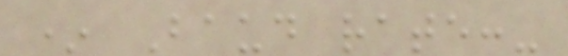* Baud rate:-
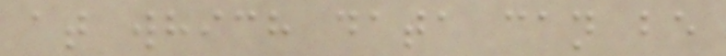at which data can be
